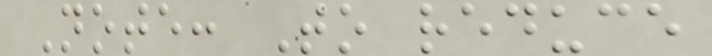Note: To reduce
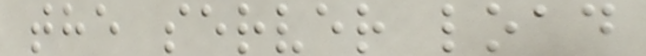the server load
